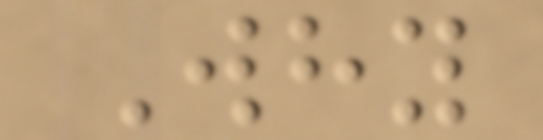Why
